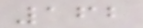162
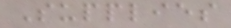Supplies
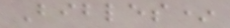Bibles*
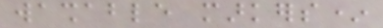washable markers*
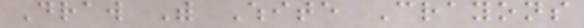Draw With White Crayons
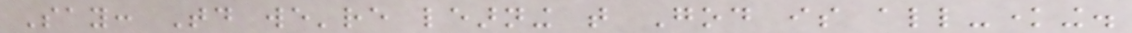Say: Today we're learning that God is all-knowing.
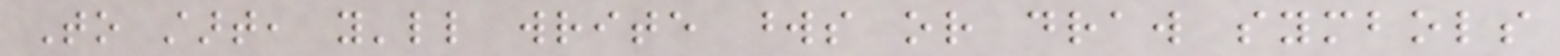To start, you'll write words or draw symbols
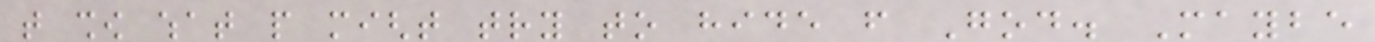that show what people might try to hide from God. Maybe
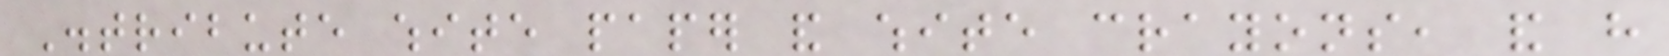Distribute white paper and white crayons, and have
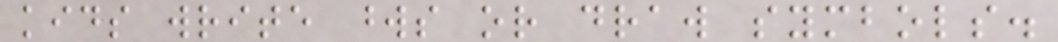kids write words or draw symbols.
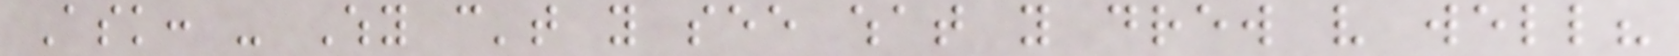Ask: - Why can't you see what you drew very well?
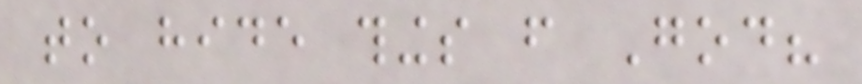to hide things from God?
